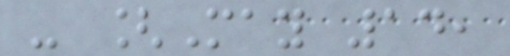- [May 14,
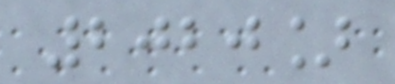2020]
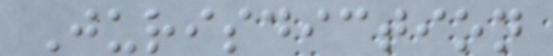Jurisdiction
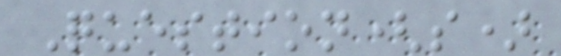Question(s)
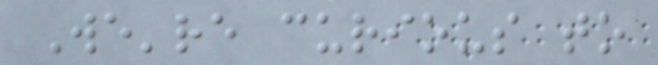We're curious to
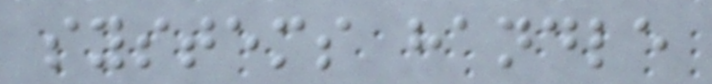systems handle
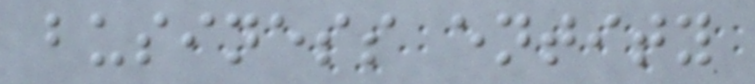business entity
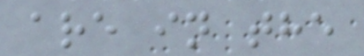are in the
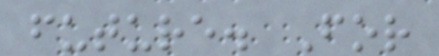future. For
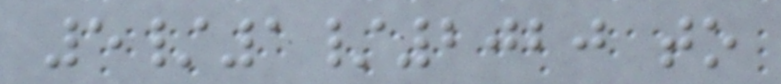5/1/2020 to
